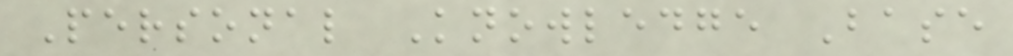Personal Knowledge Base
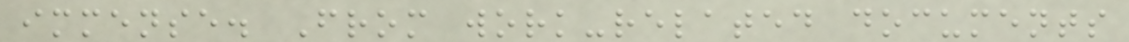immense. From work-related documents
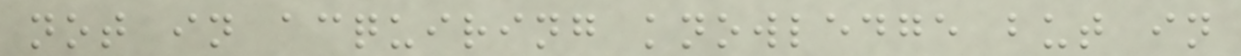not in acquiring knowledge but in
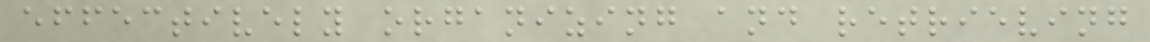effectively organizing and retrieving
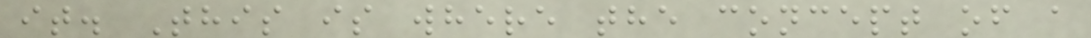it. This is where the concept of a
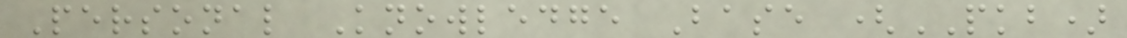Personal Knowledge Base (PKB)
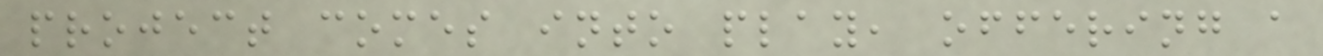project comes into play, offering a
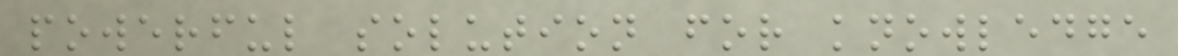powerful solution for knowledge
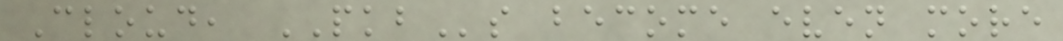Cloud, PKBs become even more
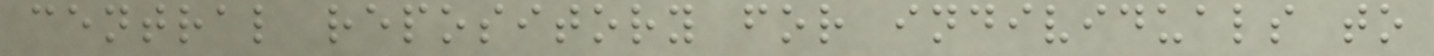central repository for individuals to
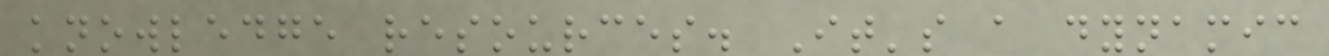knowledge resources. It's a dynamic
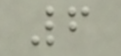6
